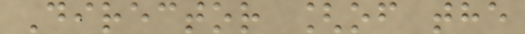Director [of the
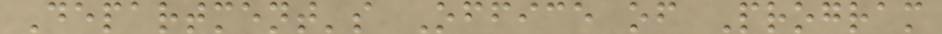Department's Office of Program
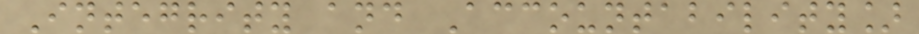Integrity and Accountability]
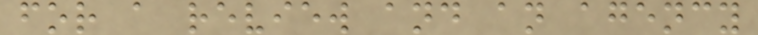for a review and an agency
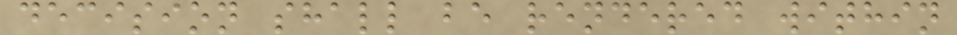decision shall be rendered within
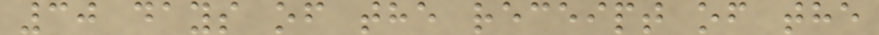30 days of the receipt of the
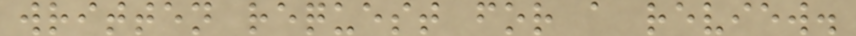written request for a review.
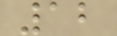12
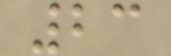23
